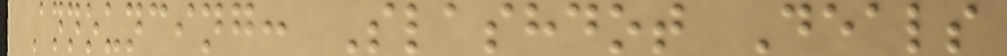Announcing: Slashdot Deals
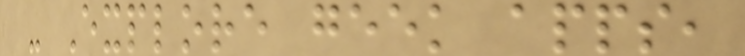- Explore geek apps,
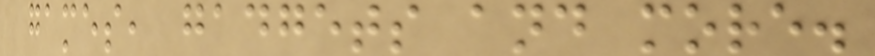games, gadgets and more.
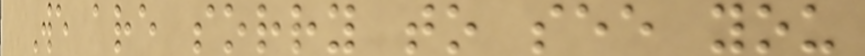We are sorry to see you
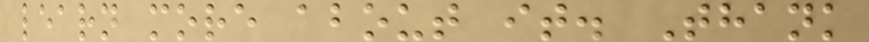learn more about it. Thank
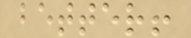better!
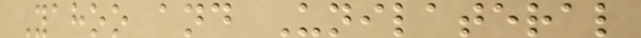Yahoo and Unilateral
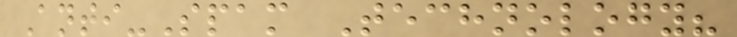Anti-Spam Technology?
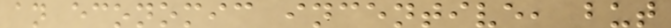an economic incentive, but
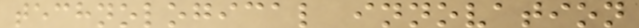technological innovation
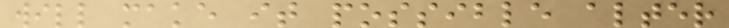will make it possible alter
